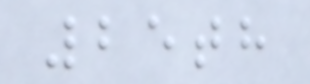25th
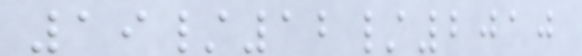19/12/2010
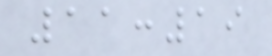11:19
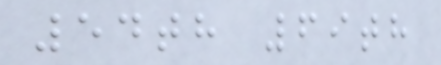54th 69th
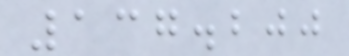137.200
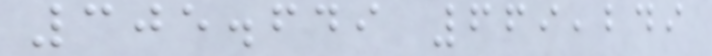305.649 669,249
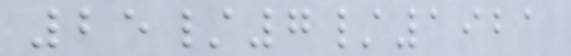25/7/1921
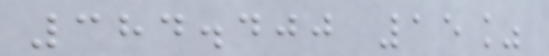384.400 15%
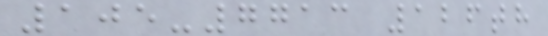105-7713 126th
